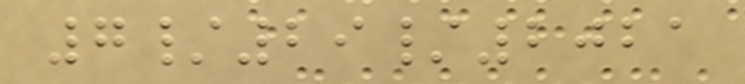7/29/2021
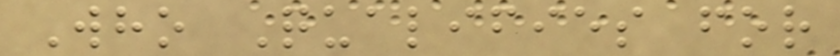Who Qualifies for
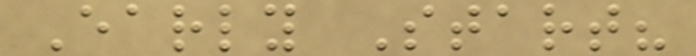Early Start?
